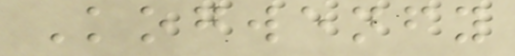Kogwenfy
